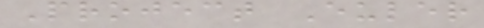Project Euler
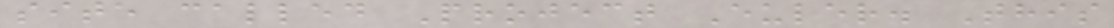site called Project Euler. This
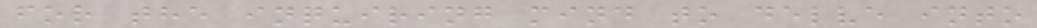for the inquiring mind to delve into
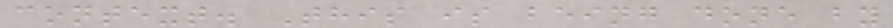context. This is being done by
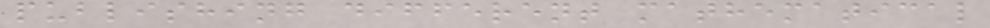publishing different mathematical
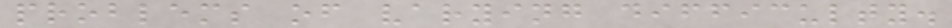problems of varying difficulty.
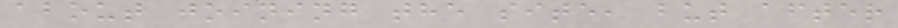about joining the site, but after
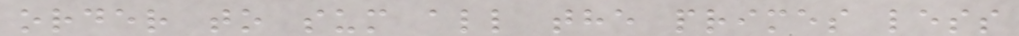order to sum all the primes less
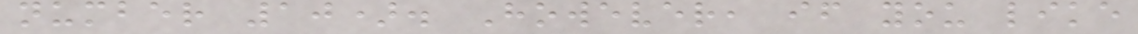number 10). However, if you like
